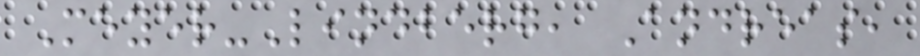Meyer-Lindberg, Andreas,
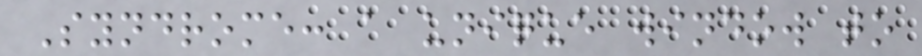Syndrome: a unique window to
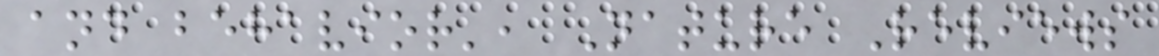and behavior', Nature Reviews
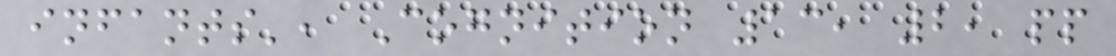infants', Cognition 13, 2, pp
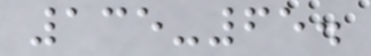135-65.
